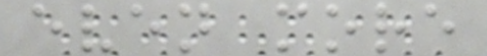even more
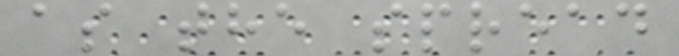as the spread
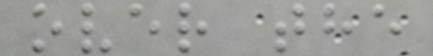over the
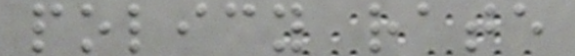policy rate
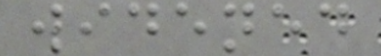widened
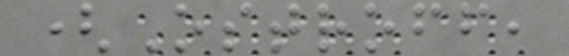(Ostroff,
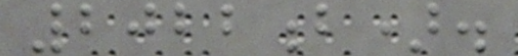2022b).
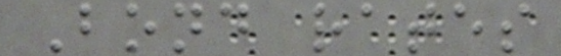Bond rates
